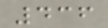436
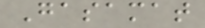Gasamat
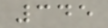345
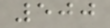500
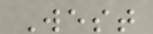West
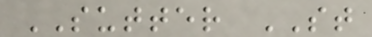SUTTER ST
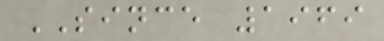SINCE 1969
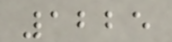1225
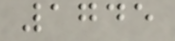1745
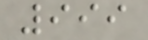999
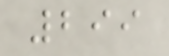299
